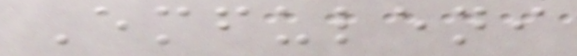Emfuleni
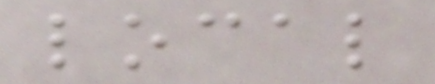local
